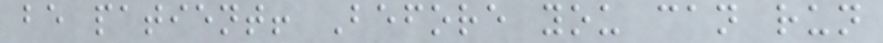be patient! Before you can run
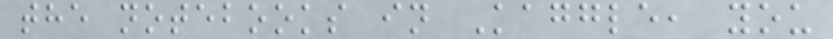the notebooks in Kaggle, you
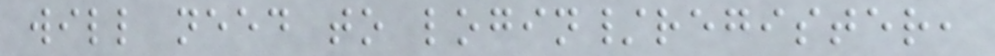will need to login/register,
